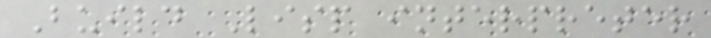Build Lisp interpreter
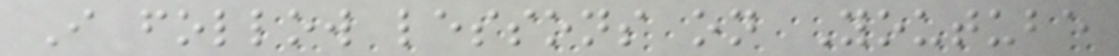I follow lessons on Youtube
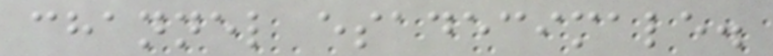channel esadecimale.
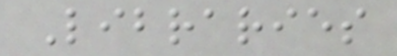Libraries
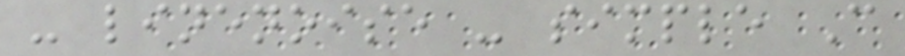- linenoise - simple C
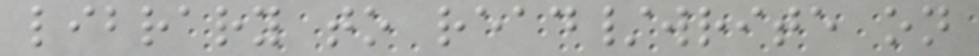library to read/write on
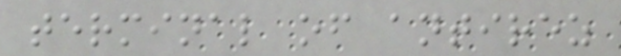terminal of antirez
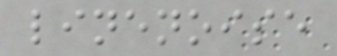linenoise
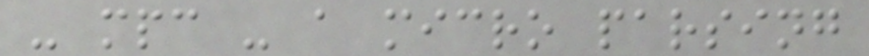- mpc - a micro parsing
